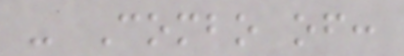- Combo of:
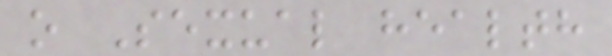o Sexual health
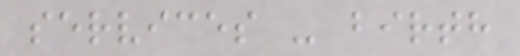services - birth
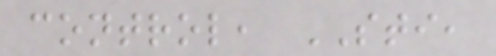control, STI,
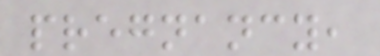pregnancy,
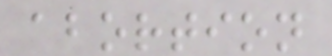abortion
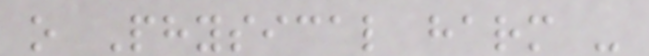o Physical harm -
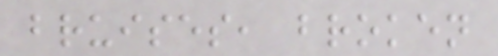bruises, broken
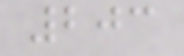203
